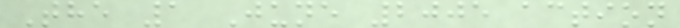The 1 June 2005 action
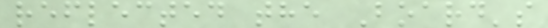reflected the Board's
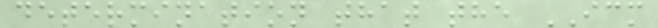determination that the ICM
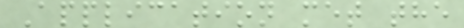Application met the
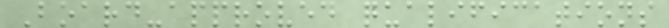Board-approved qualifications
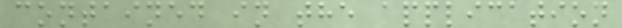contained in the application
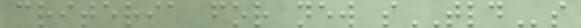criteria for new sTLDs
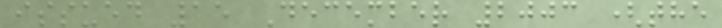issued 15 December 2003 (the
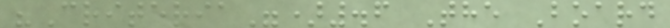"Criteria").6 The Board
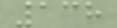138
